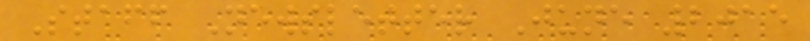Staff Newsletter June 2015
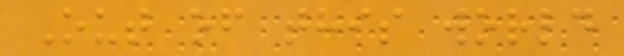Out of this world
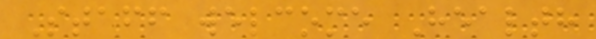Staff welcome Health
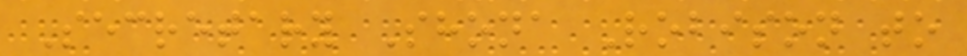Secretary Shona Robison to
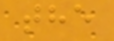the
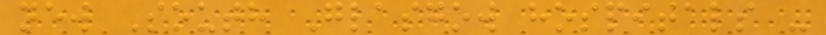new South Glasgow hospitals -
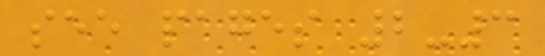see pages 2-3
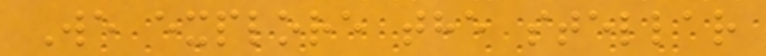We explore the stellar
